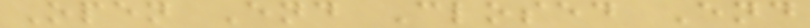Open End Closed End
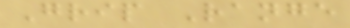Grip Range
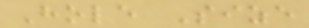Hole Size
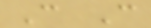C C
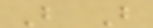B B
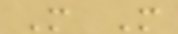M M
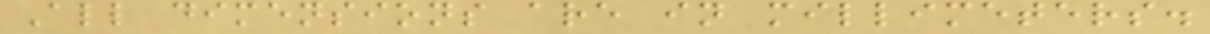All dimensions are in millimeters.
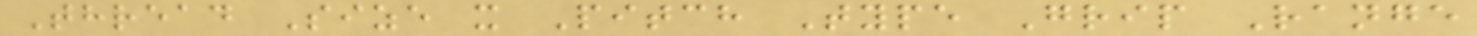Thread Size x Pitch Type Grip Range
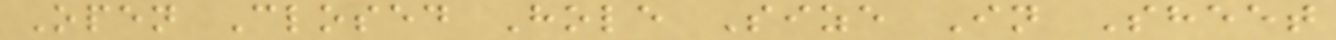Open Closed Hole Size In Sheet
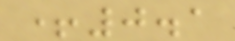+0.1
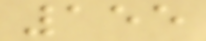155
